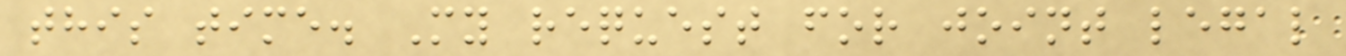this time. My request for joint legal
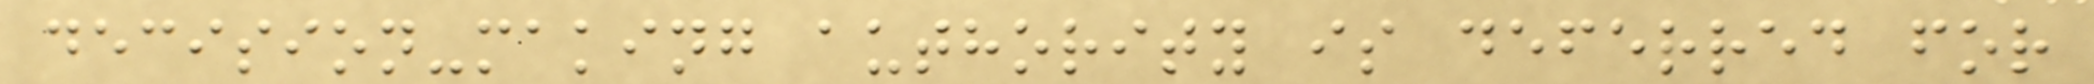decision-making authority is deferred for
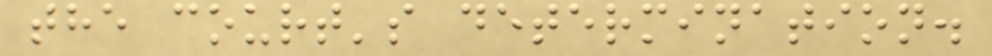the court's determination.
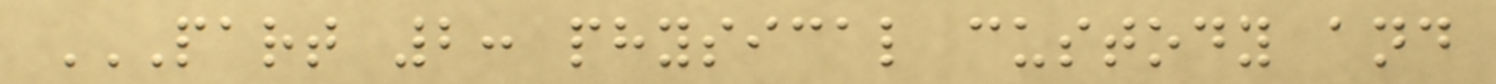PART 2: PHYSICAL CUSTODY AND
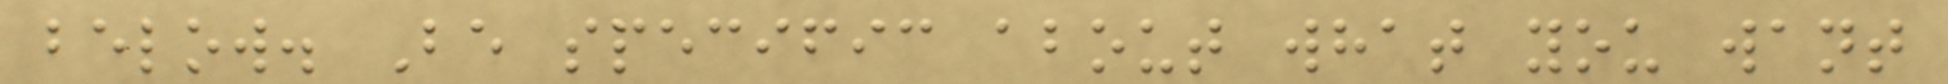below. Be specific about what you want
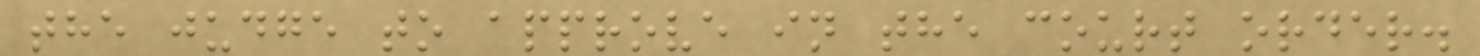the judge to approve in the court order.
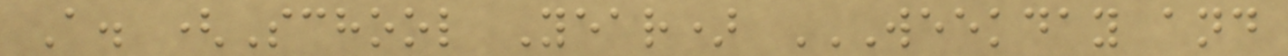A. (School Year) WEEKDAY AND
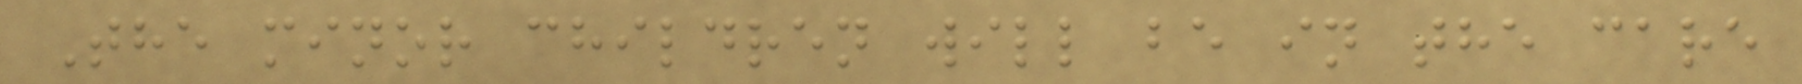The minor children will be in the care
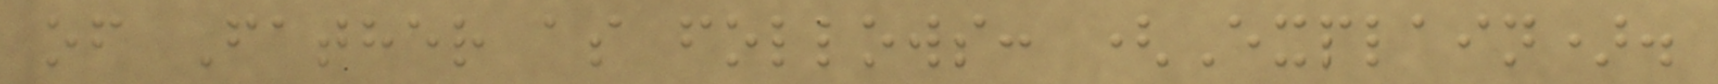of Father as follows: (Explain).
